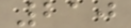210
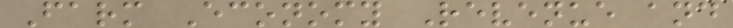Farm Economy Revenue and
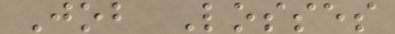Job Losses
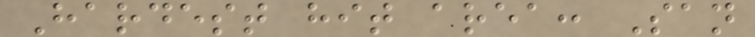Hardest hit area: San
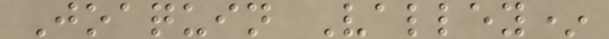Joaquin Valley*
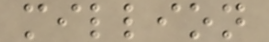million
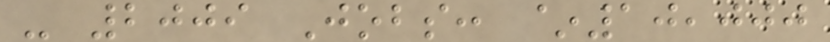- 2009 Jobs: ~10,000
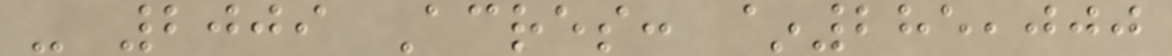- 2009 Acres: ~285,000
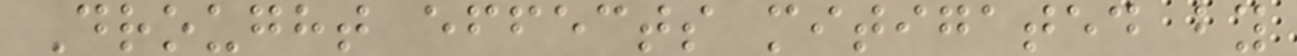Drought effects mitigated by
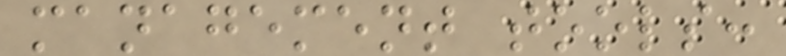management tools:
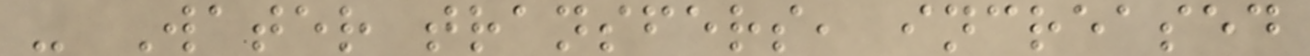- Water transfers, increased
